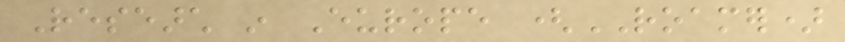Research in Europe (ROAMER)
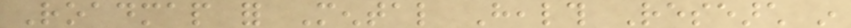Roadmap for Mental Health Research in
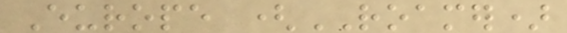Europe (ROAMER)
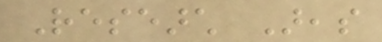Research Areas
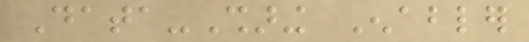Data-Sharing Enabler
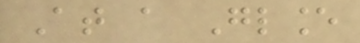At a Glance
